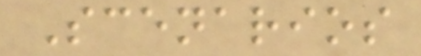Scenarios
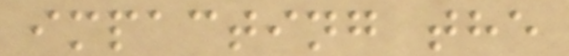impacting the
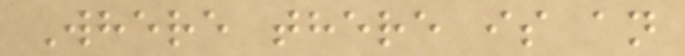Where there is an
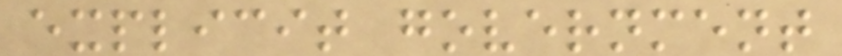explicit government
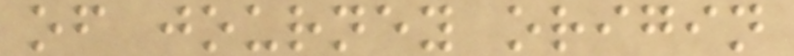of journey origin
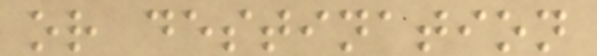or destination
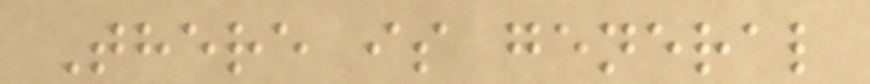There is general
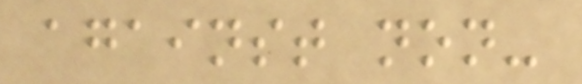against non-
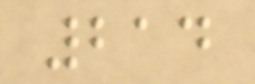214
